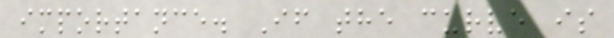importance. If the curve is
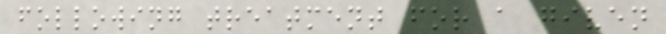following treatment for a given
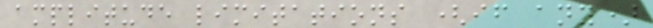amplitude limitations (if any)
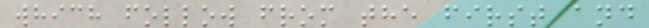which follow from the first and
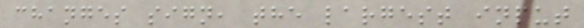changes sign, the largest input
